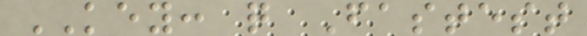KEY: q Fastest
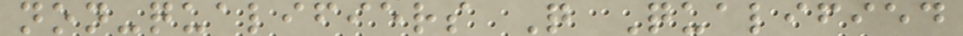non-qualifiers Q Qualified
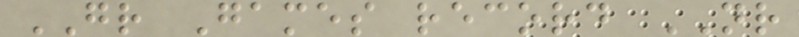GR Games record NR
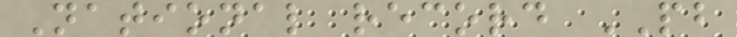National record PB
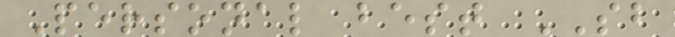Personal best SB
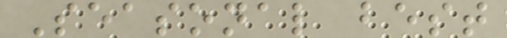Seasonal best
